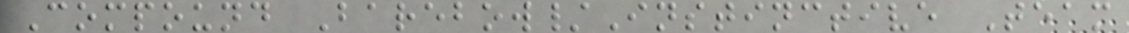Compound Barebow/Instinctive Team
